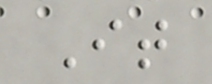It
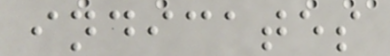indicates
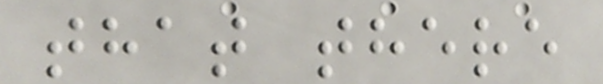that there
